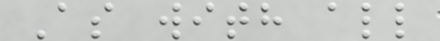As with all
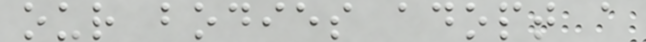our bodies adopt a
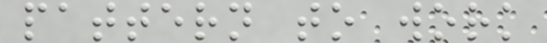pattern to work
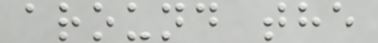around the
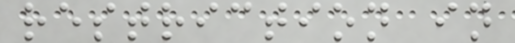restriction in
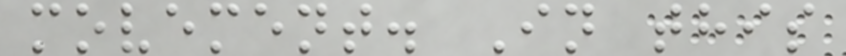movement. In this
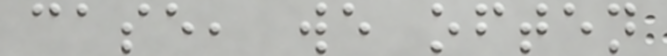case, we often
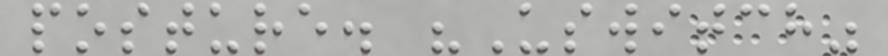posture. "Uswitch"
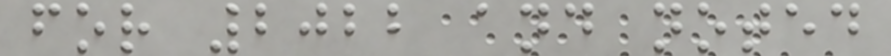for 2022 and noted
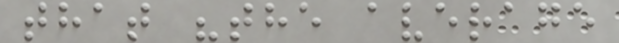that "the average
